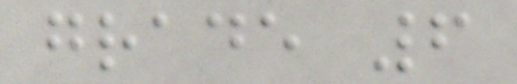grade 6
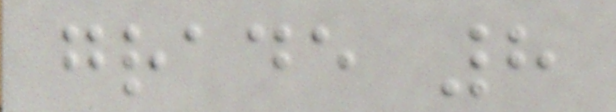grade 8
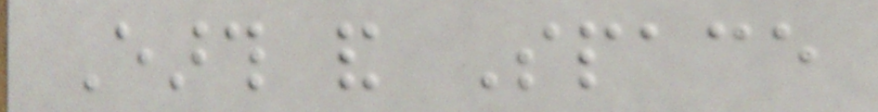Earth and Space
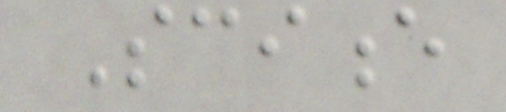Science
